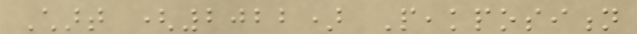Chart (2022) Peakposition
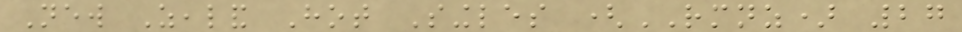New Zealand Hot Singles (RMNZ) 27
